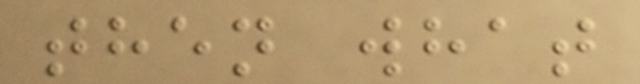then what
